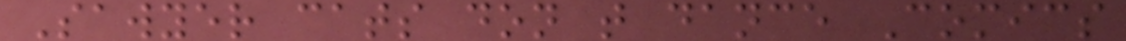Sawyer cats don t dance Comics
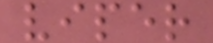viper
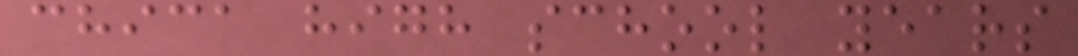chica high school years
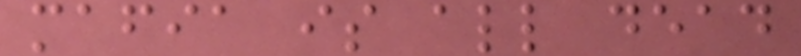mafia is all dead
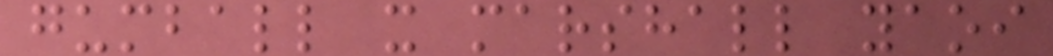gumball x marshall yaoi
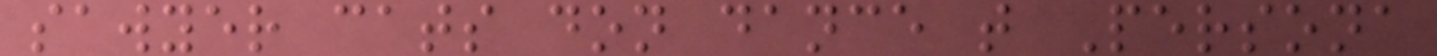sawyer cats don dance t Persona
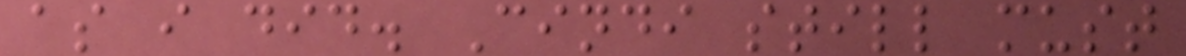as i did. Cindi still must
